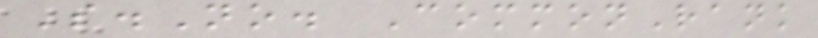S.No. CommonRank
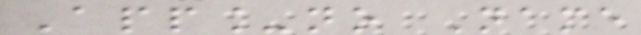App_no Name
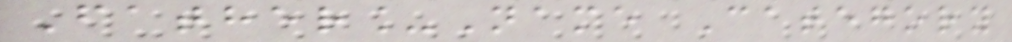Father_Name Category
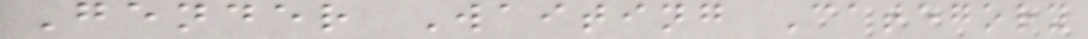Gender Waiting Category
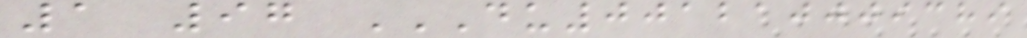1 97 DU001210009389
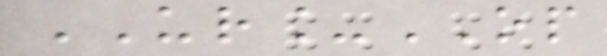UR_OP
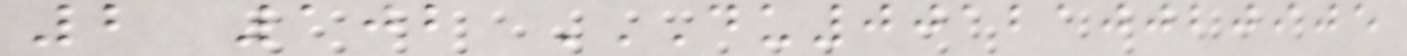2 102 DU001210020905
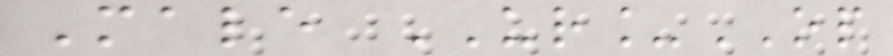Male UR_OP
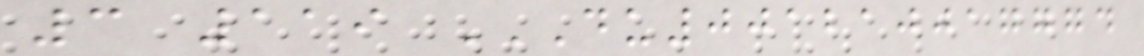3 119 DU001210017774
